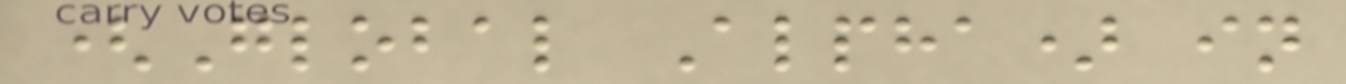(Global Alpha) in
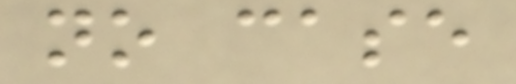no case
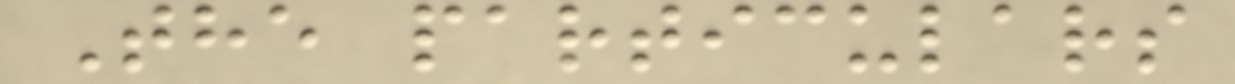The particulars
